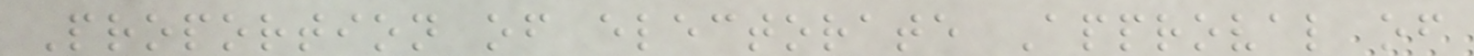Proportion of electorate Approval of
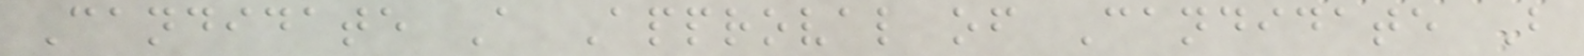Candidate A Approval of Candidate B
